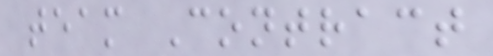team Contract
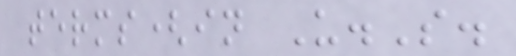terms(in U.S.
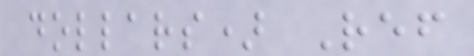dollars) Ref
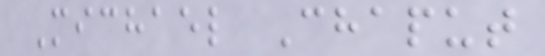Michael Chaput
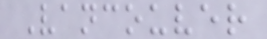Vancouver
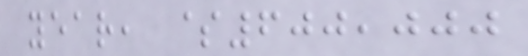year, $600,000
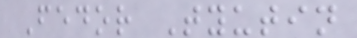Fedor Tyutin
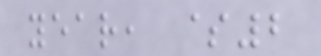year, $2
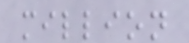million
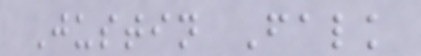Justin Falk
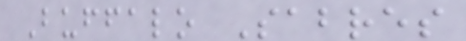Buffalo Sabres
